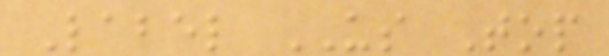Label US Top
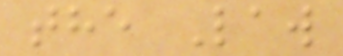the Law
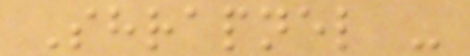Shrapnel -
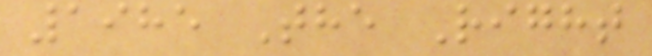1985 The Right
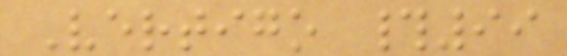Vertigo #99
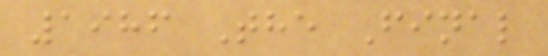1986 The Final
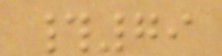#79
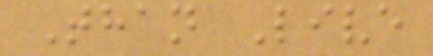Than Live
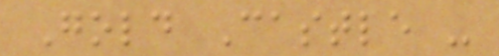Gold Castle -
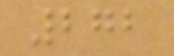272
